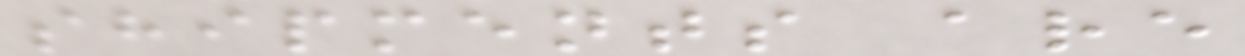shipments are
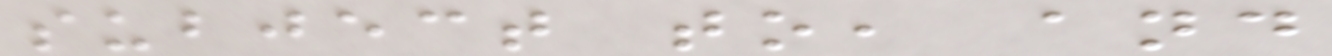subject to, and
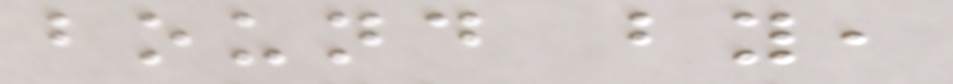bound by,
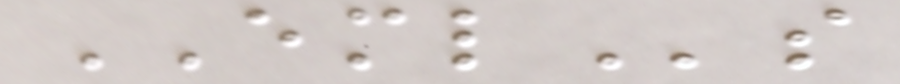EMLs
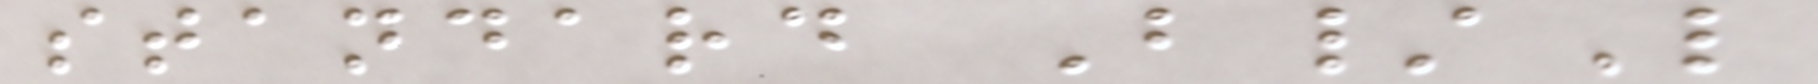standard B/L
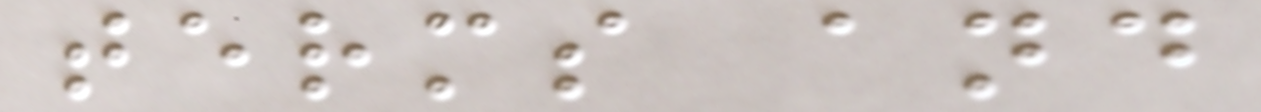terms and
